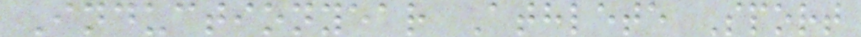Inductionyear Athlete Sport
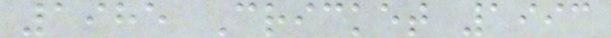1985 Cricket 1993
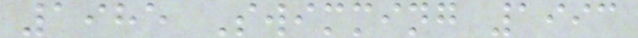1985 Swimming 1993
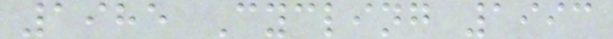1985 Cycling 1993
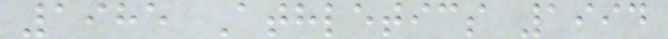1985 Athletics 1994
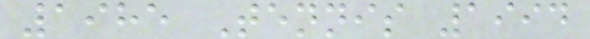1985 Tennis 1994
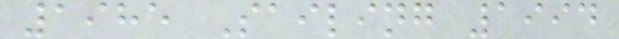1985 Sailing 1994
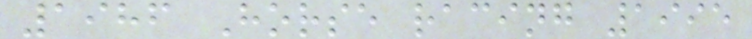1986 Horse racing 1995
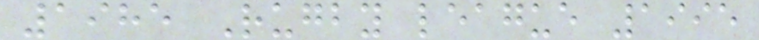1985 Rugby league 1995
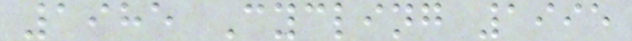1985 Cycling 1995
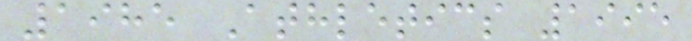1985 Athletics 1995
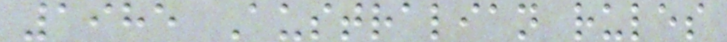1985 Australian rules
